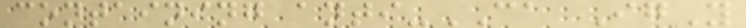containing anti-CA IgY
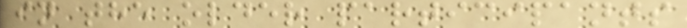in the older participants
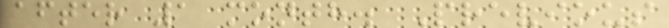after 1 month. Previous
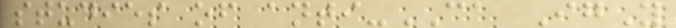studies of anti-CA IgY
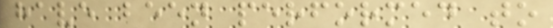have been performed to
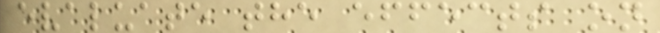evaluate the effects on
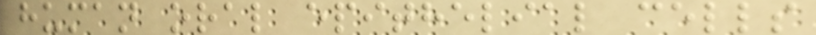human oral epithelial cells
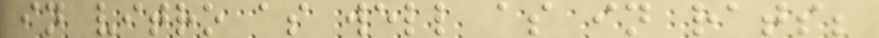in vitro as well as in rats;
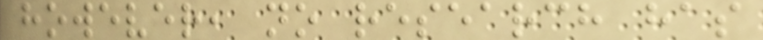however, no research has
